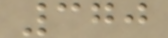370
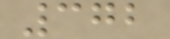372
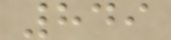849
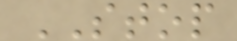STOP
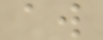aw
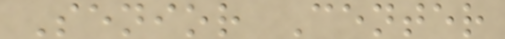Senior Center
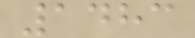1483
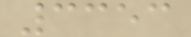3353
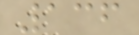136
